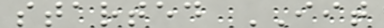started IIT
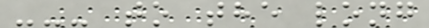--- to the long
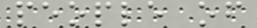people of
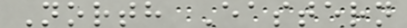North Eastern
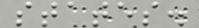states.
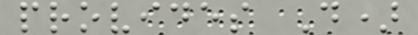provides D)
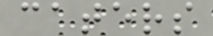caters
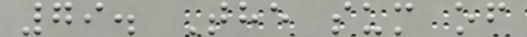79. The sum of
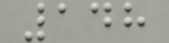148
